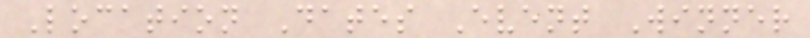Location Dates Event Winner
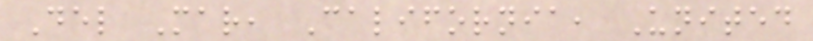Del Mar, California, United
